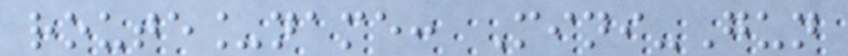route_name: Mini-Gun
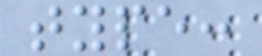type:
